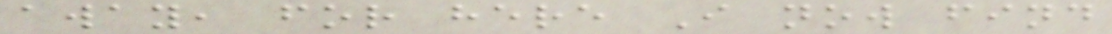away, for here I now find
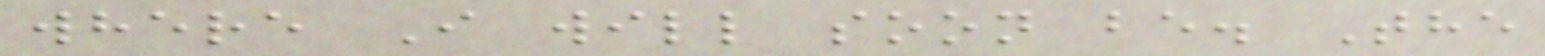where I will soon be. The
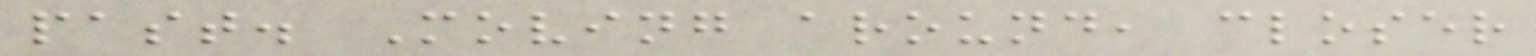past. Moving around, closer
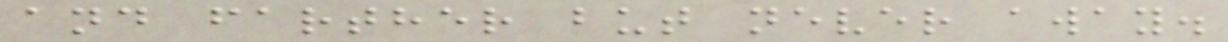and farther but never away.
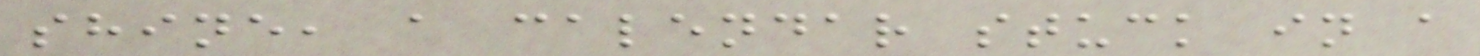shine, a calendar stuck in a
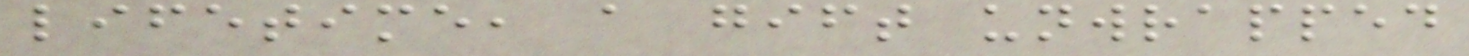lifetime, a gift unwrapped
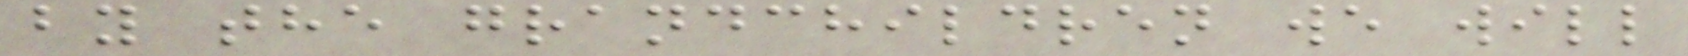by the grandchildren we will
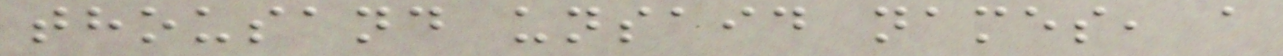thousand unsaid names, a
